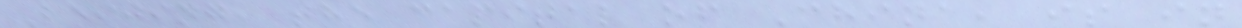Beijing, the capital of China, is in
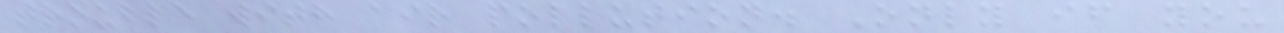trouble with air pollution. Only if you
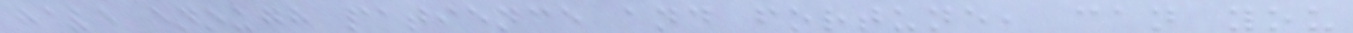have enough patience and fortune, can you
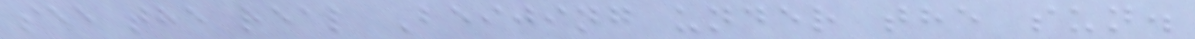see the real Beijing under the sun.
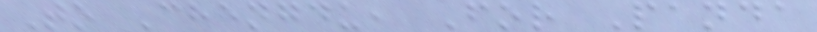To Chengdu, For Panda
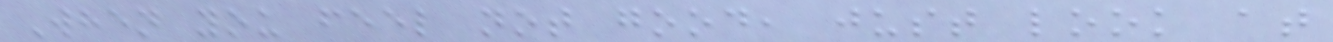When you feel not good, just look at
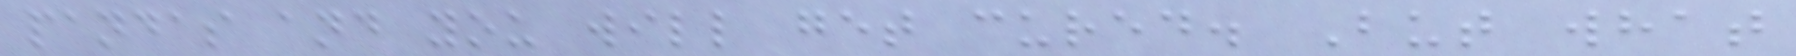pandas and you will get cured. But what
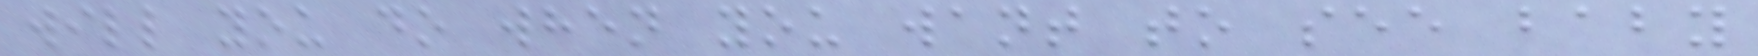will you do when you want to see baby
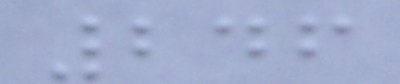246
